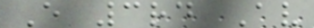E 3rd Av
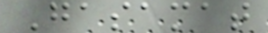Gasamat
